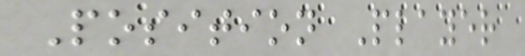Position Player
